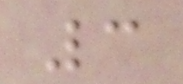3
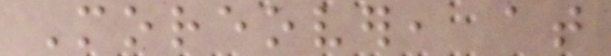Moreover, at
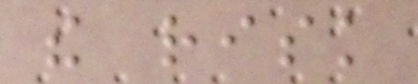the risk
